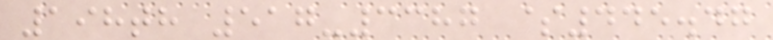198th 517-3387 $445.47
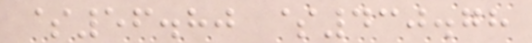$56.80 $430.78
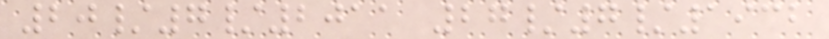20/7/2011 27/7/1932
